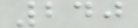240
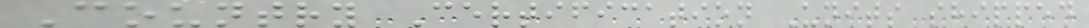Country Certification Units shipped
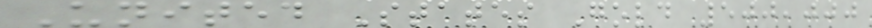United States Gold 500,000
